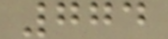774
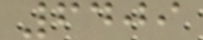6409
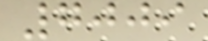7009
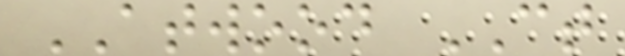ATWOOD CT
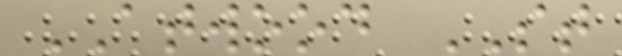ATWOOD ST
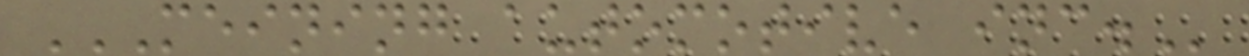MEINING AUTOMOTIVE INC.
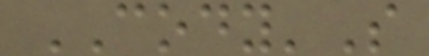CODY'S
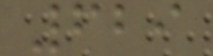629
